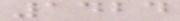1424
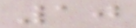10
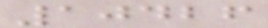10426
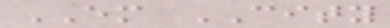EM CITY
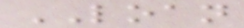LOAN
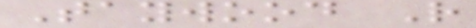Taywood R
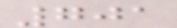701
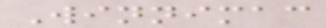Winnimac
